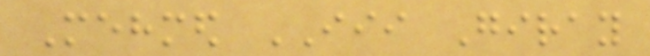Mehmed III Giray
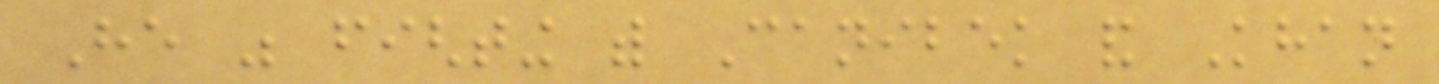He was fighting with Canibek and Khan
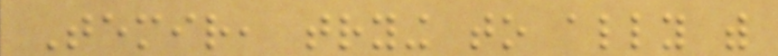Temir, trying to ally with
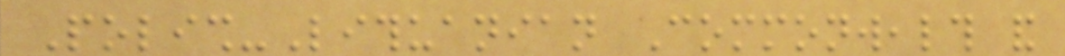Polish-Lithuanian Commonwealth and
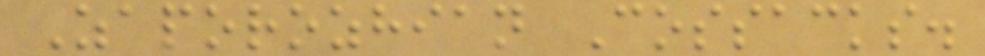Zaporozhian Cossacks.
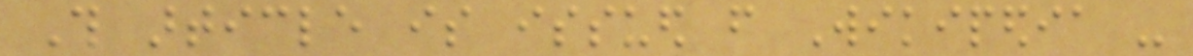This article is issued from Wikipedia -
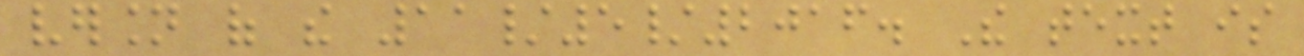version of the 11/5/2016. The text is
